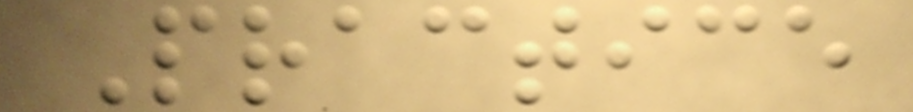Practice
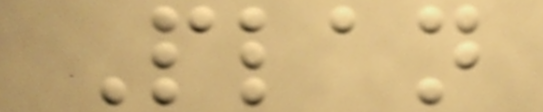Plan
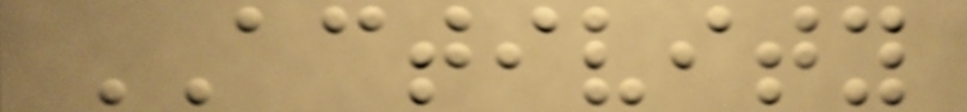ACTIVITY
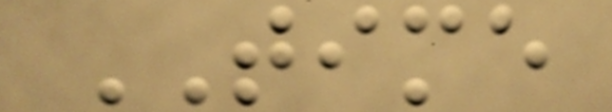TIME
